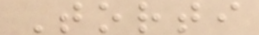Torti
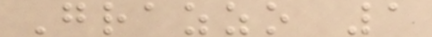Grazzo 1
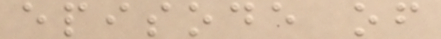episode of
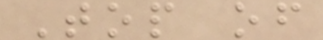Top of
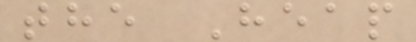the Heap
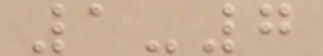1-7
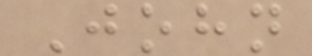John
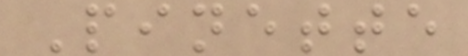Pinette
